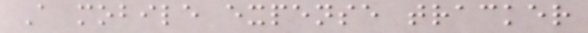A mobile expense tracker
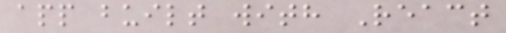app built with React
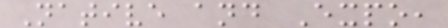Native and Expo,
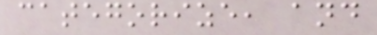categorize, and
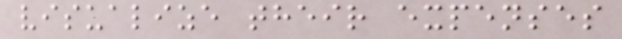visualize their expenses
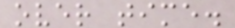over time.
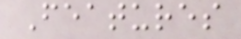Features
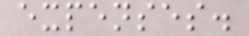expenses.
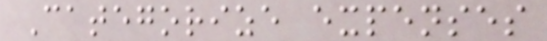Categorize expenses
